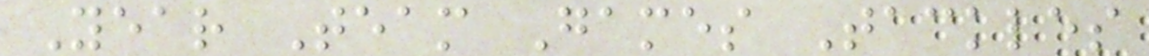Year Team Games Tackles
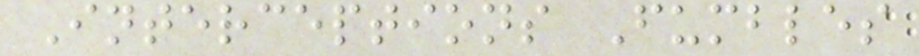Interceptions Fumbles
